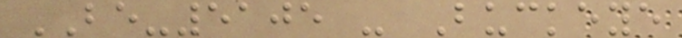BE-5105 - Buckeye
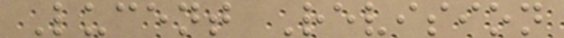Lucent Revision
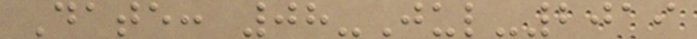Date: 08-Jul-2019
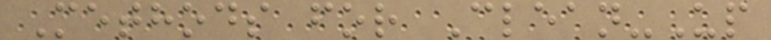Methods for Clean-Up
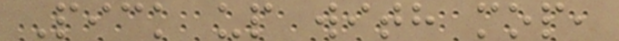Pick up with mop,
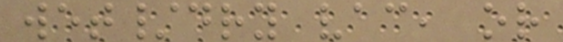wet/dry vac, or
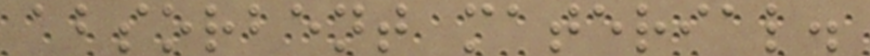absorbent material.
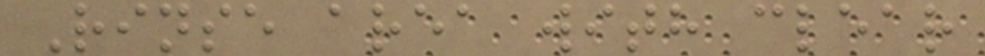Rinse area with clear
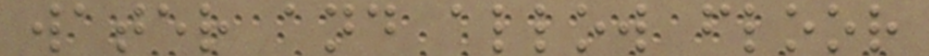water and allow floor
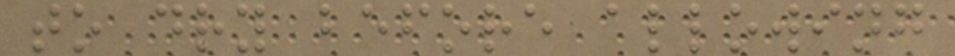to dry before allowing
